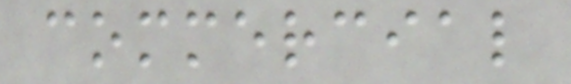commercial
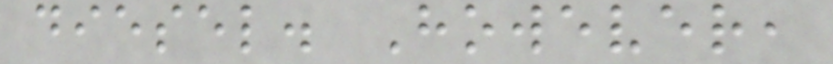diesel. However,
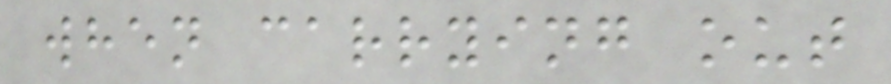when carrying out
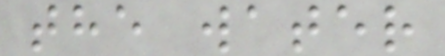the water
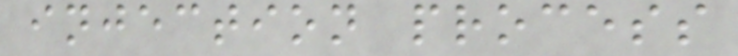injection process
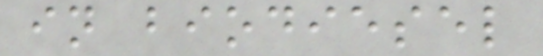in biodiesel
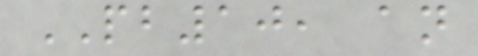PB10, an
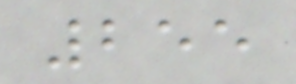255
